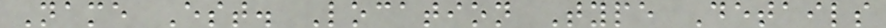Name Est. Location Type Details
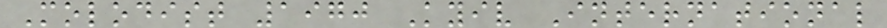Molodist 1970 Kyiv International
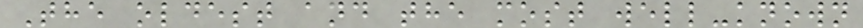The oldest and the most well-known
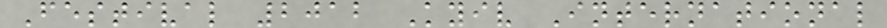Festival 2012 Kyiv International
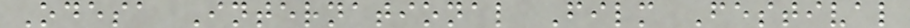Odesa International Film Festival
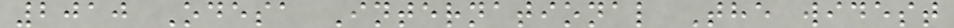2010 Odesa International The widest
